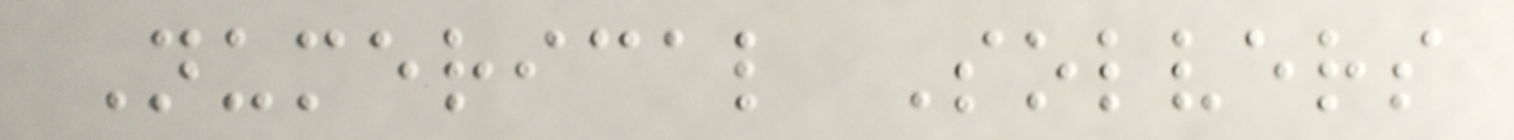Numerical Solvers
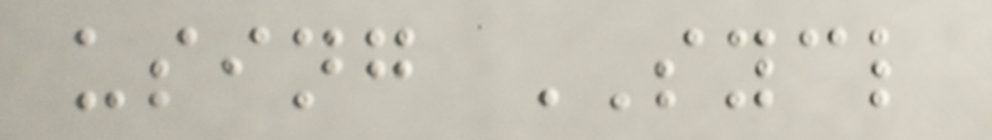using SYCL
